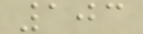103
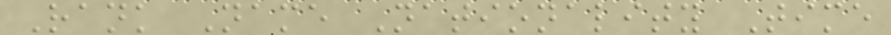Rank Name Nationality Time
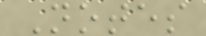Notes
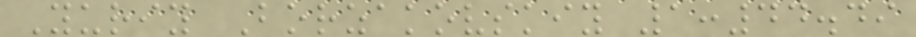Yuriy Borzakovskiy 1:44.49
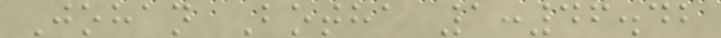Johan Botha 1:46.42
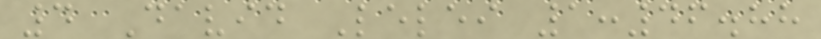4 David Lelei 1:46.88
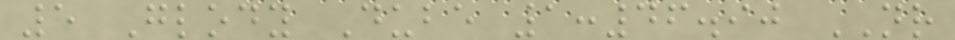5 Glody Dube 1:46.90 NR
